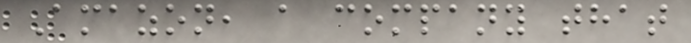Amazon, a company that
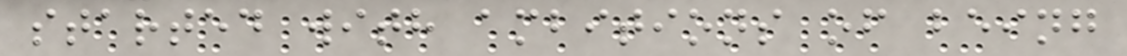started with ambitions of being
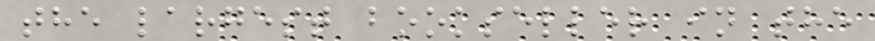the largest bookseller in the
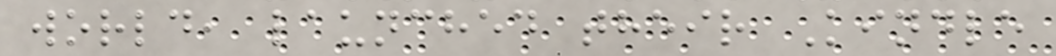world, launched their Kindle
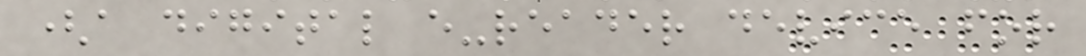(a digital e-reader device for
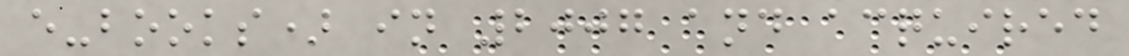e-books) in 2007 and acquired
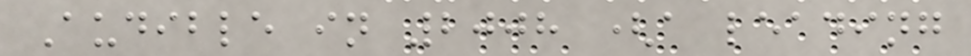Audible in 2008 (a leading
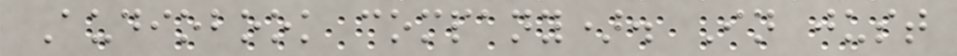Audiobook company). In just
